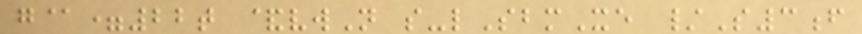g@=22t &vwN s-lSbmXe /S3f
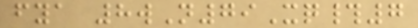fya 8wN79Xq#7
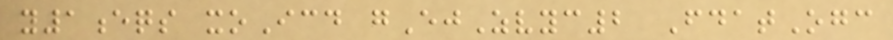y1eqs xoIcd gEjZvyc2 FdatOgc
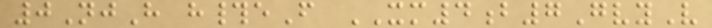0NjH h#eF XM4b7GvyV
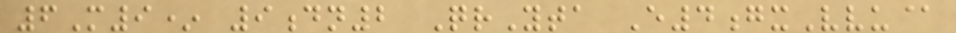6M9* 9dn2 QrYta E4gxVvu@
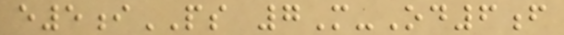e5iPS 7M-Od6f
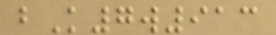bK7w913
